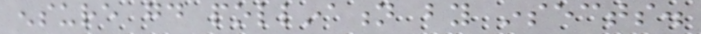ensure good pollination by insects.
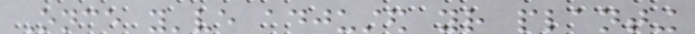Once you've adjusted your planting
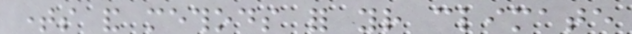times and methods for your climate
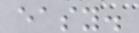easy.
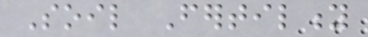Soil Fertility
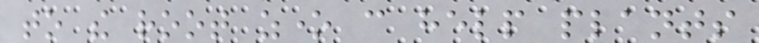to the root zone can help plants
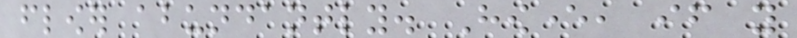flower abundantly. However, if you
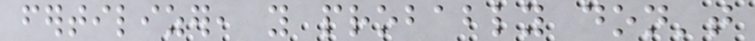fertilizer, you probably don't
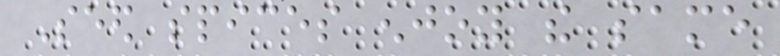Seed spices enjoy the same
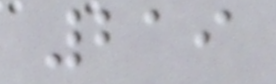219
